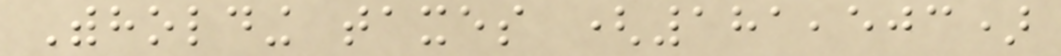Withholding taxes (181,503)
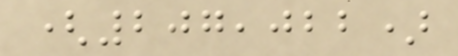(207,022)
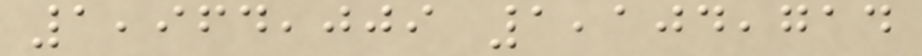1,964,009 1,104,714
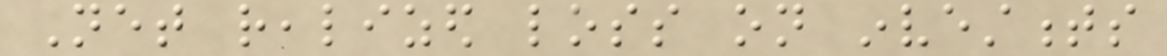Net realized loss on investments
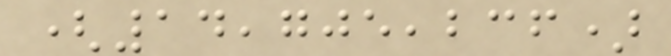(14,705,236)
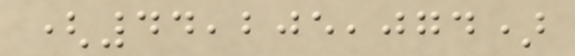(44,205,074)
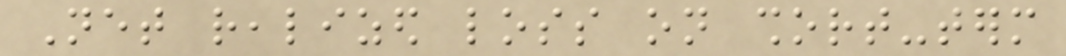Net realized loss on short-term
